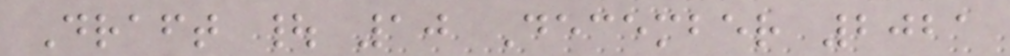Draft | 10 December 2021
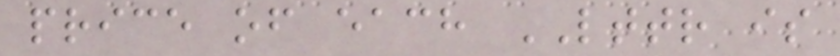price of each LTTR is
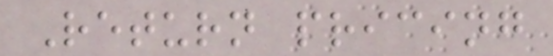Return pricing
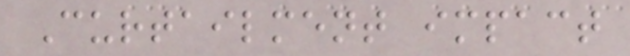Curtailment impact
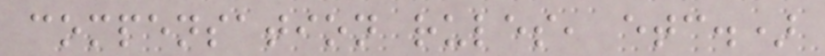compensation rules, etc.)
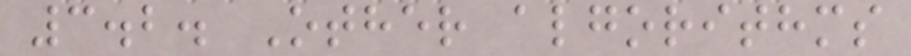3.2. Other algorithms
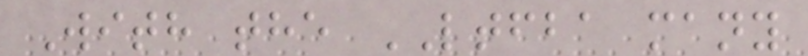With the LTFBA many
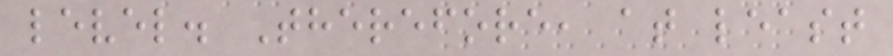level. Therefore, at least
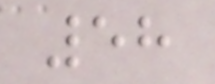58
